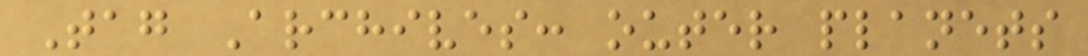Tag Archives: outer planets
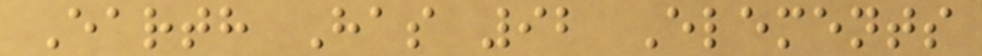Earth Has 92 Elements
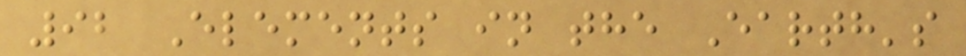92 Elements in the Earth's
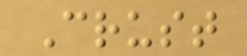Crust
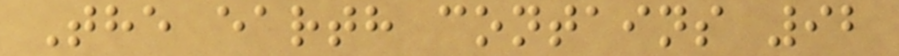The earth contains 92
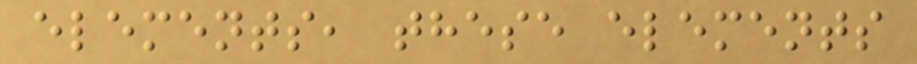elements, these elements
